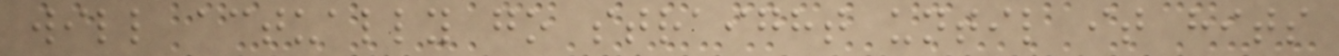will actually go straight until it hits
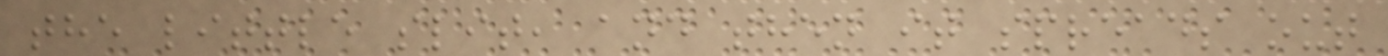the little slit, and then it spreads out
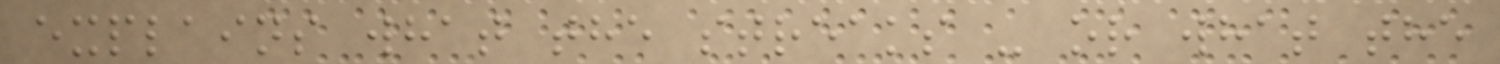explains what the streaks - or what the
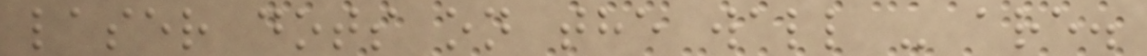laser dots on the wall - are.
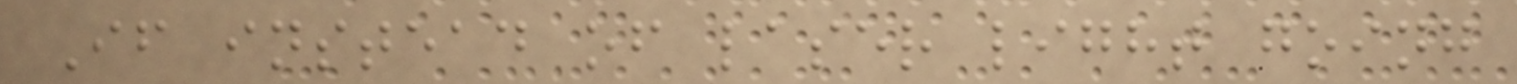If instead of laser light going
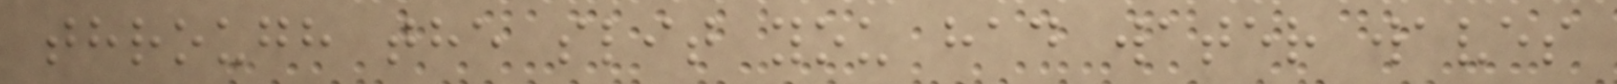through the slit you had water waves
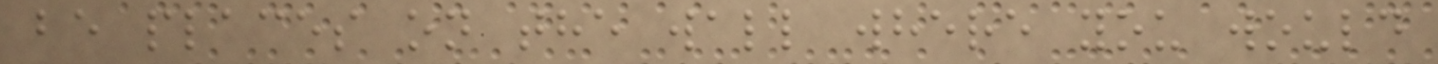be places on the wall where you would
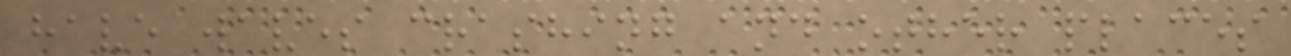have waves crashing and other places
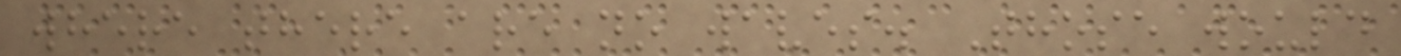where there are no waves. Those would
